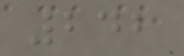242
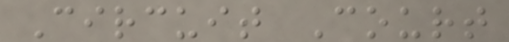Circuit Court
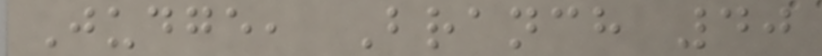Judge, Branch 40
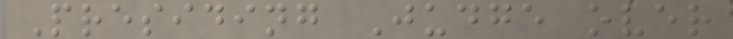Presiding Judge over
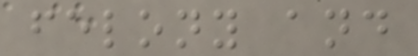felony and
